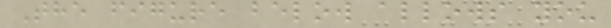The figure below allows you
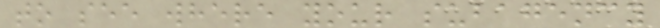to see where your subagency
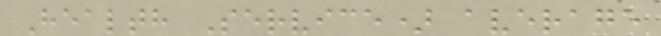Health Service) average
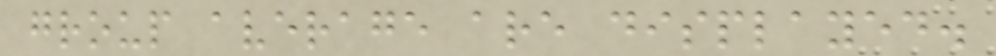group average are displayed.
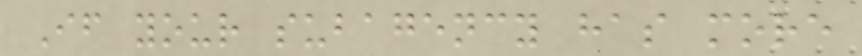If your subagency has more
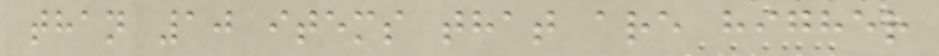than 10 items that are higher
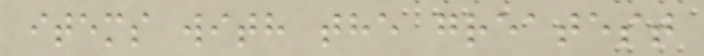items with the greatest
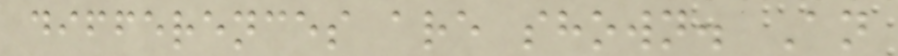differences are shown. An
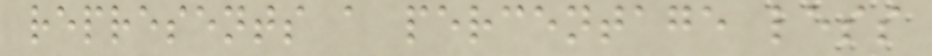represents a percentage less
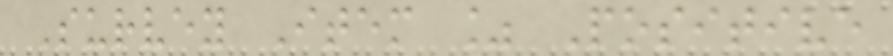Survey Item % Positive
